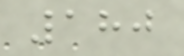180
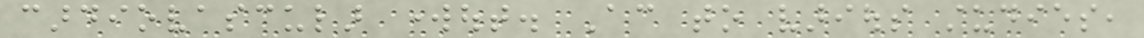cardiovascular workout. According to various studies,
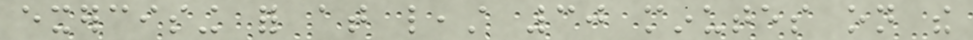exercising for at least 30 minutes on the
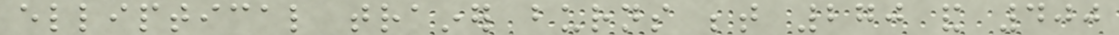elliptical trainer burns between 270 and 400
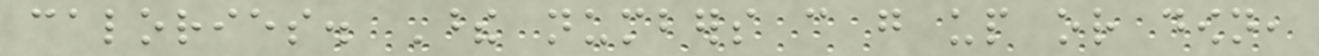calories. These numbers can go up or down,
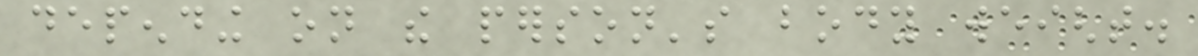depending on the person's body weight.
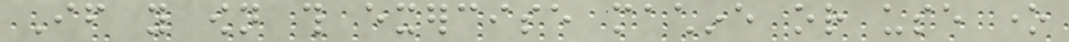If you own this exercise machine or use one
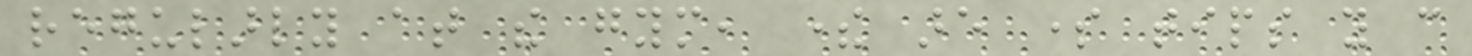regularly at the gym, there are some tips you can
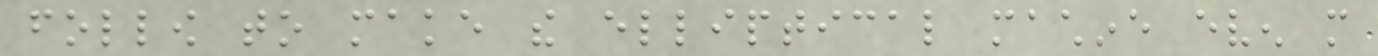follow to make the elliptical machine even more
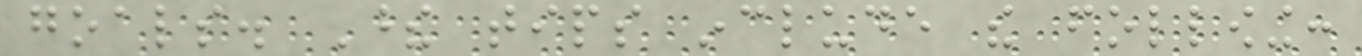goals. These tips include the following:
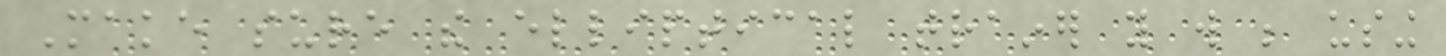Make sure the elliptical trainer you will be using
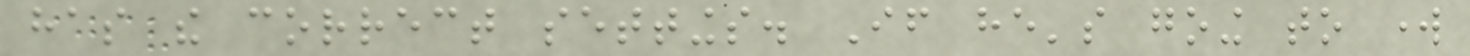has the correct settings. If he's going to work
